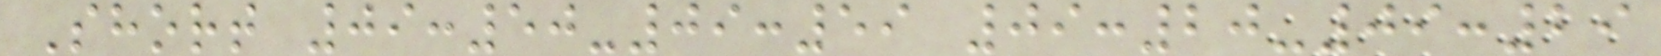Short 09:50-09:59 09:20-09:29
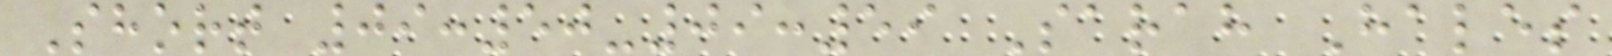Short 09:50-09:59 Sarah Hales
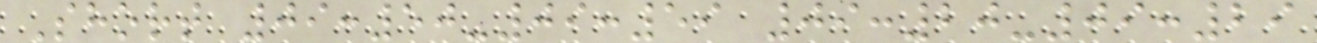Short 09:50-09:59 09:20-09:29
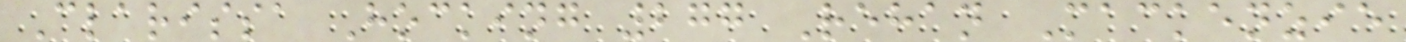Clarissa Hocking 277 Rehan Mackenzie
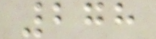278
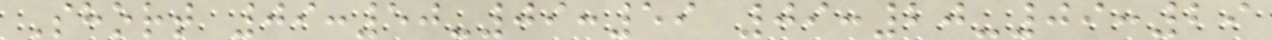Short 09:50-09:59 09:20-09:29
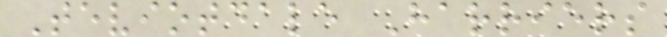Teviotdale Harriers
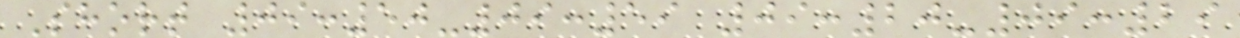Short 09:50-09:59 09:20-09:29
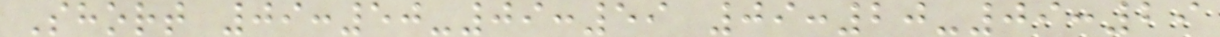Short 09:50-09:59 09:20-09:29
